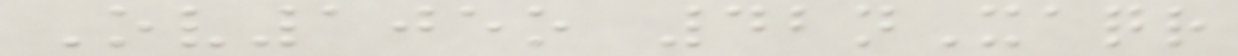Ov105o 42nXaqr
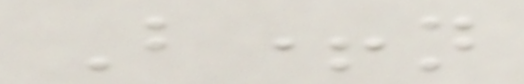B+n
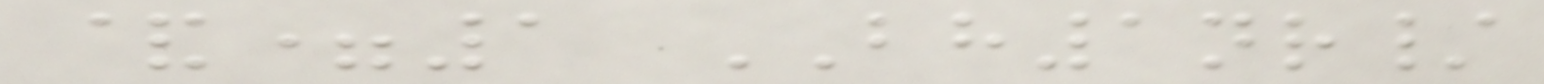&=1 BH1nr/
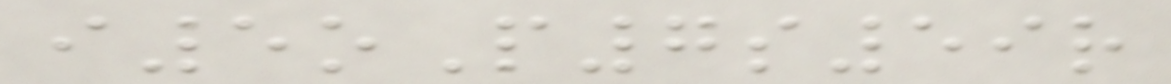i5oP7s59r
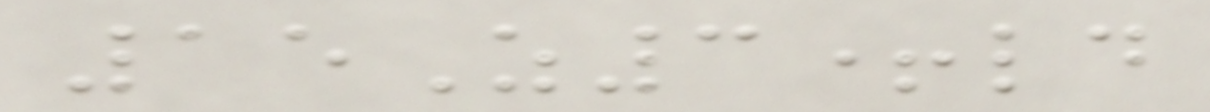15Z3+ld
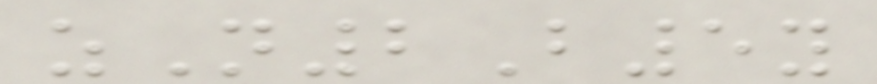zN2B5y
